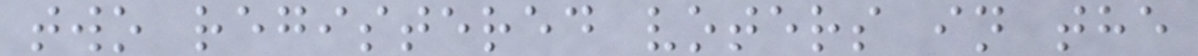two registered voters in the
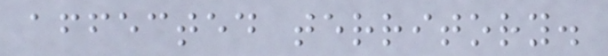affected territory.
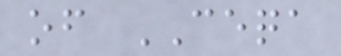of CEQA
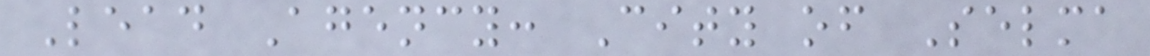Lead Agency: City of Selma
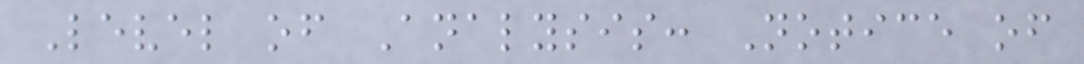Level of Analysis: Notice of
